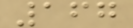167
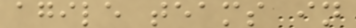agile teams in
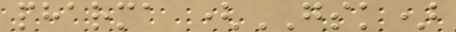pharma (GSK)
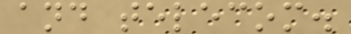and telecom.
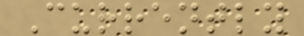Currently
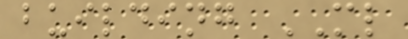building ML
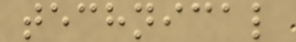technical
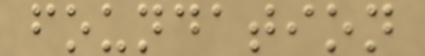foundation
